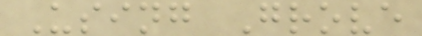Using Grove
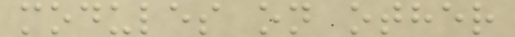modules on other
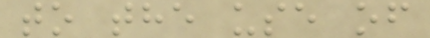to the use of
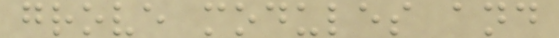grove modules and
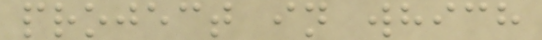project in which
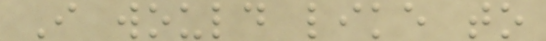I would like to
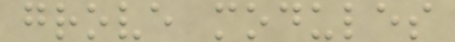grove modules
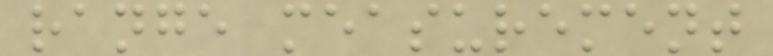range measurement
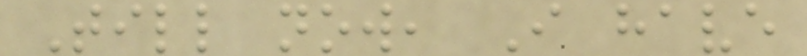Till now, I have
